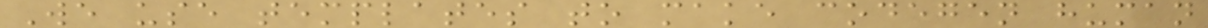We use templates to make codegen human
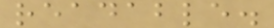readable.
